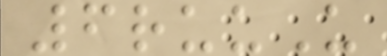6ruuU
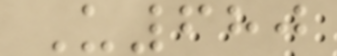U680
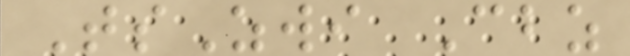TsZwi Cbz
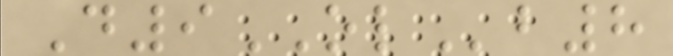D9OLb8
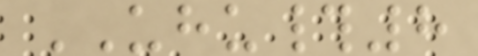UHU#8
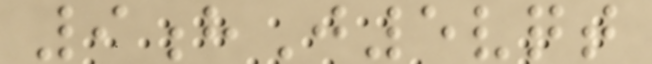9hJ5vqt
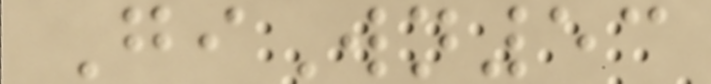GiWn53
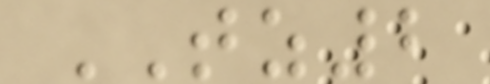TZ2
